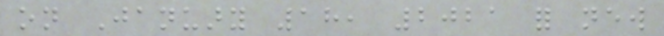on January 18, 2021 for new
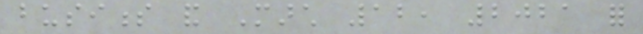business and March 12, 2021 for
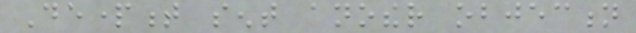Department sent another objection
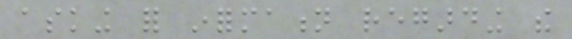asking for information regarding the
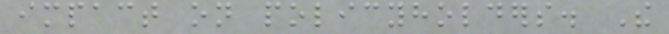impact on policyholders. The
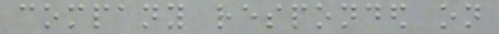company responded on
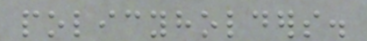policyholders.
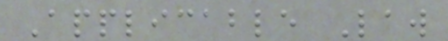Applicable Law
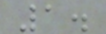1.
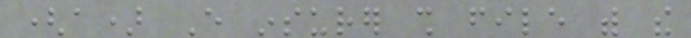(a) Every insurer shall file with the
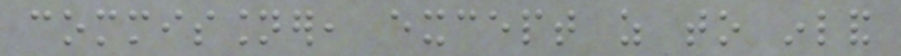commissioner, except as to inland
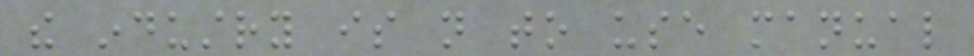the industry is not to use manual
